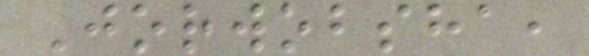Jorwobsha,
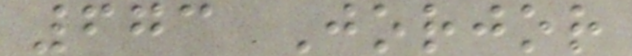673 Jorjor
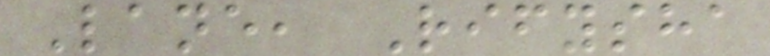Lane, Rifysha
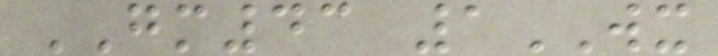GM43 1WX
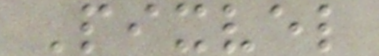Pixvel
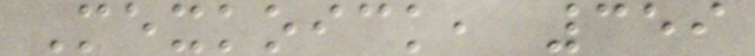Mexkoick, 359
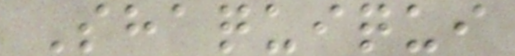Shaquiqui
